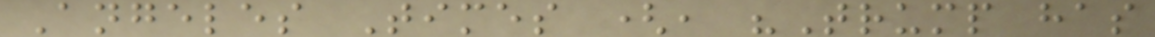Angeles Times (, "Trump has
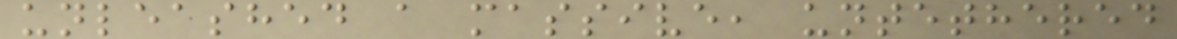unleashed a massive, untethered
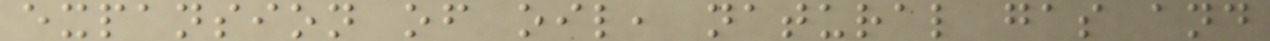expansion of oil, natural gas and
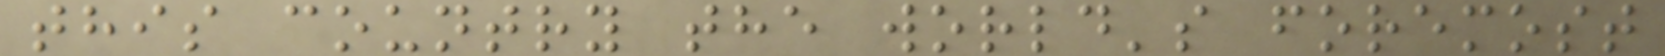this country the world's foremost
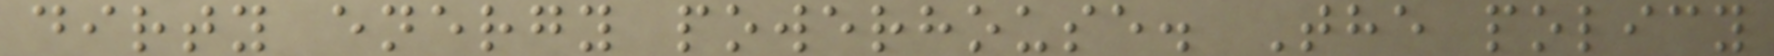dirty energy powerhouse. The policy
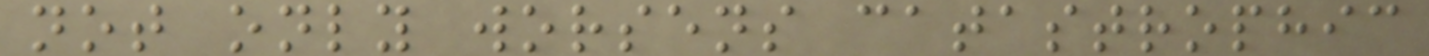not only worsens catastrophic
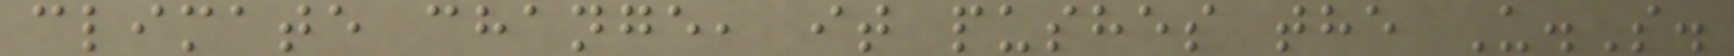climate change, it pushes the U.S.
